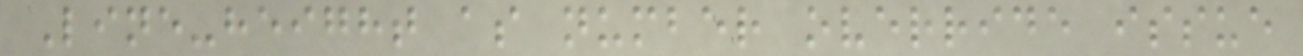Line-height as number override issue
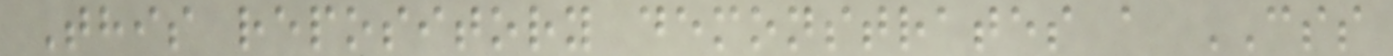This repository demonstrates a CSS
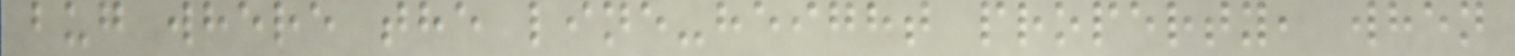bug where the line-height property, when
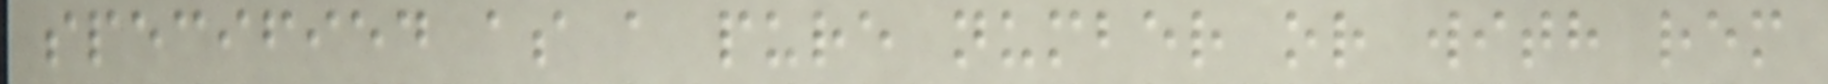specified as a pure number or with rem
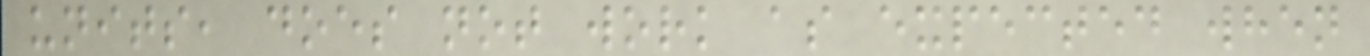units, does not work as expected when
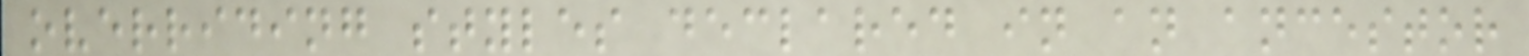overriding styles declared in an ancestor
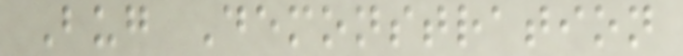Bug Demonstration
